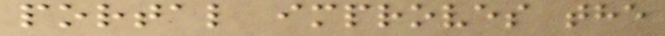portal improves the
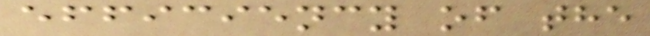efficiency of the
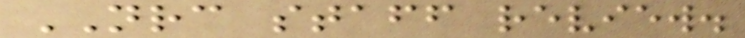NRC staff review.
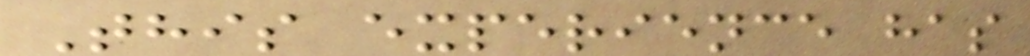This experience has
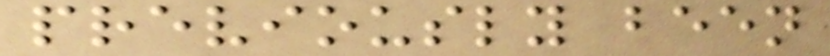previously been
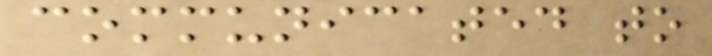communicated to
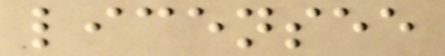licensee
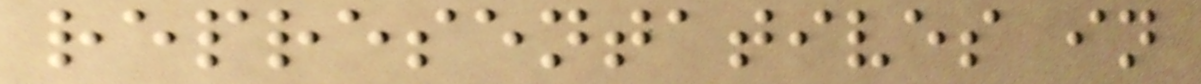representatives in
